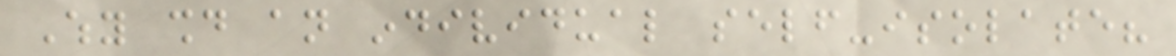Why should an individual self-isolate?
